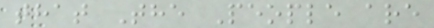that The People are
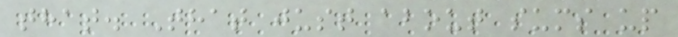that. That just about sums up
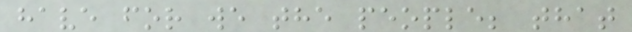have for we the people; that
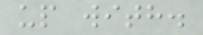up with.
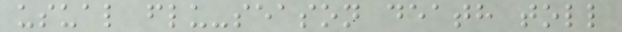usual flu-season death toll
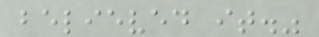believed it."
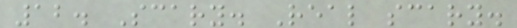12. Scary. Real scary.
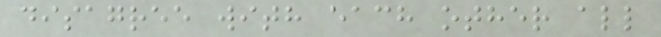disagree with each other all
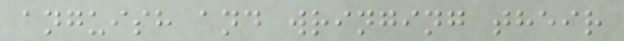anguish and wringing their
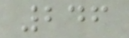246
